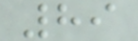89
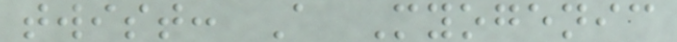twist: A Myogenic
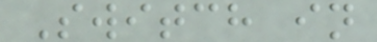Switch in
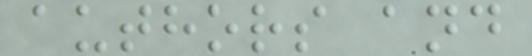authors and
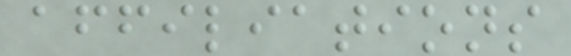affiliations
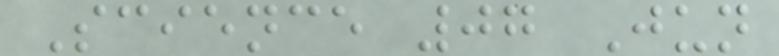Science 07 Jun
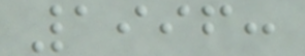1996:
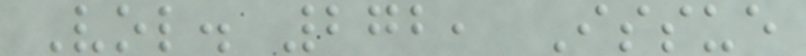Vol. 272, Issue
